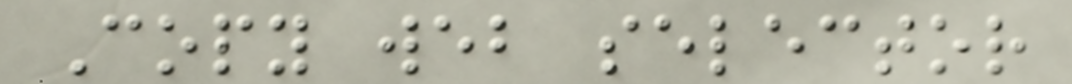Copy web selector
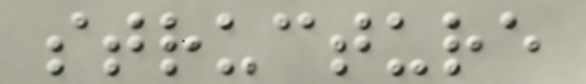structure
